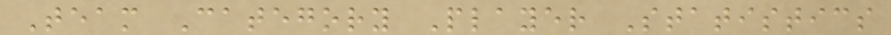Team Category Player Statistics
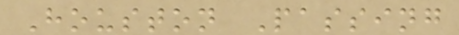Houston Passing
